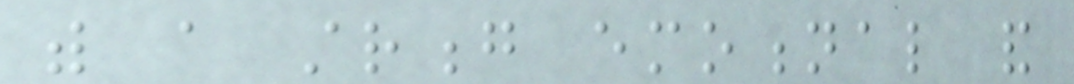with a strong emotional and
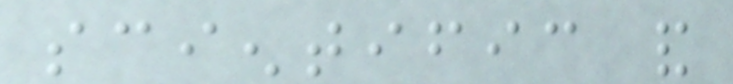scientific and
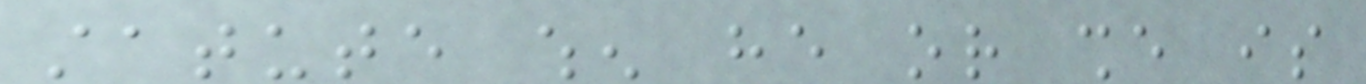statute when he or she is
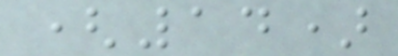(14)
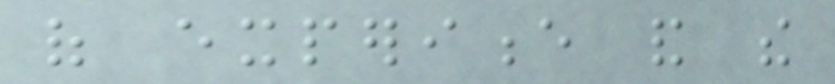of experience and the
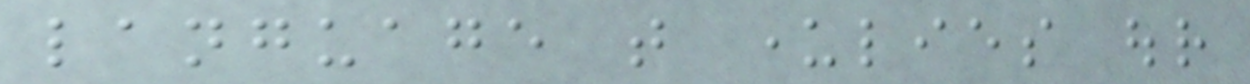language that underlies our
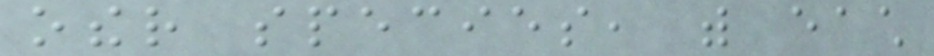other species, with each
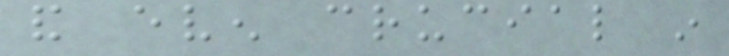and even crucial in
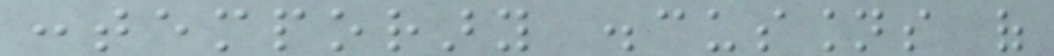contemporary discussions of
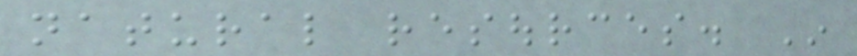natural resources. In
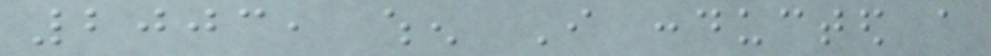2003, when I conducted a
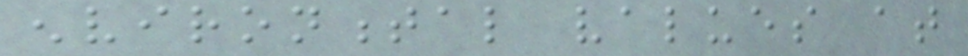environmental values at
